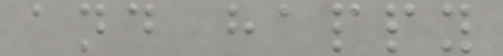and happy
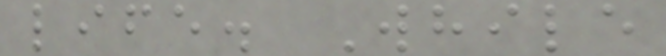life. While
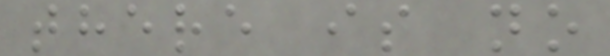there is no
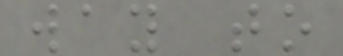way to
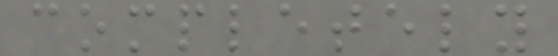completely
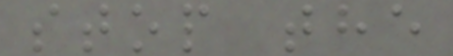stop the
